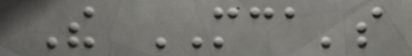The MCA's
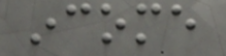income
